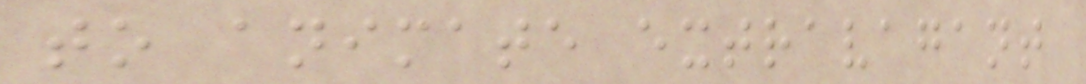to animate extravagant
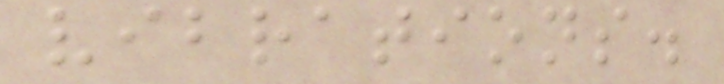vibrations.
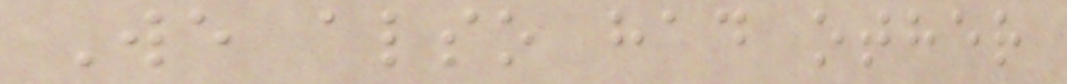We also had other
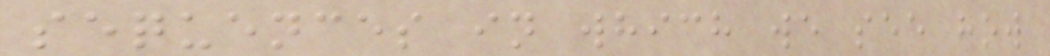sequences in which we see how
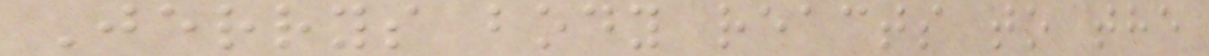Jerrys body reacts to the
